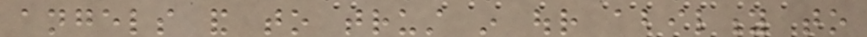angels and to trust in our ability to
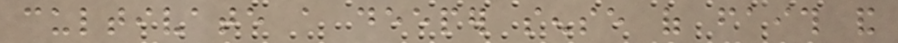cultivate a deeper sense of faith and
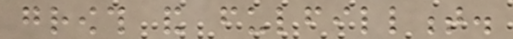growth and fulfillment.
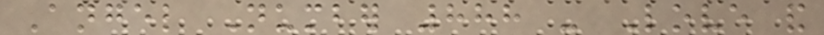Angel Number 888 - Love and
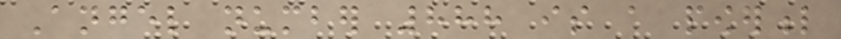Angel number 888 is a powerful
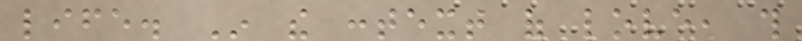life. In the context of love, this
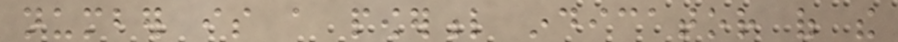number is a powerful indicator of the
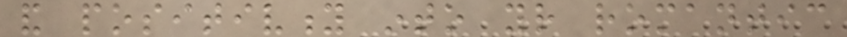and positivity into your romantic
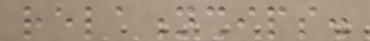relationships.
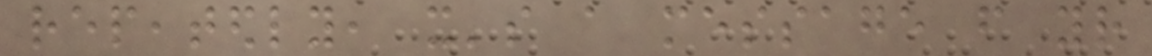repeatedly, it's a message from your
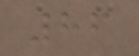86
